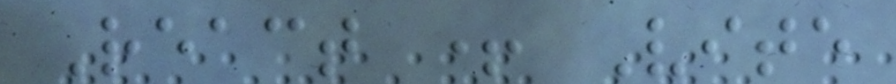React + Vite
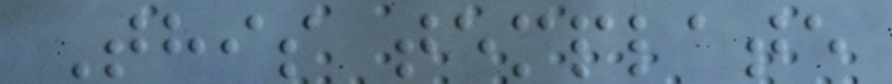This template
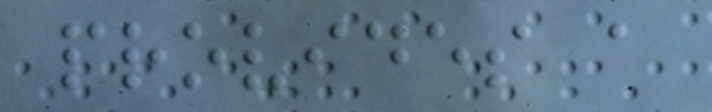provides a
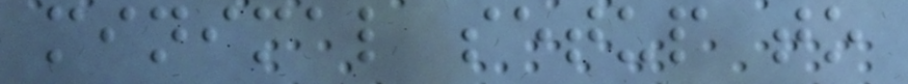minimal setup to
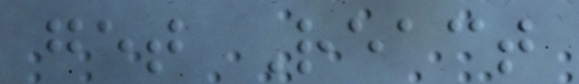get React
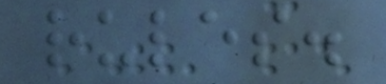rules.
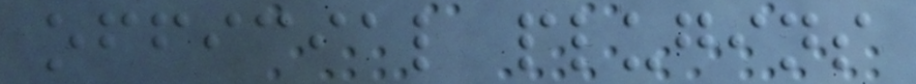official plugins
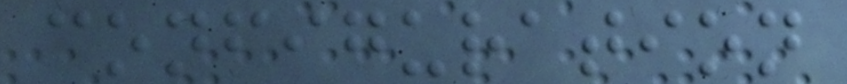configuration
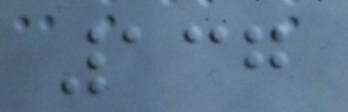137
